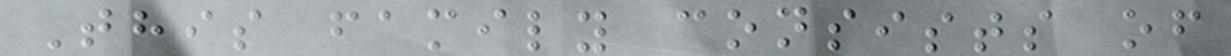This family consists of
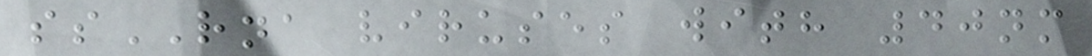ssRNA viruses with 40nm
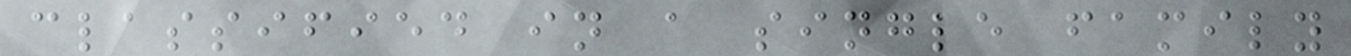classified in a single family
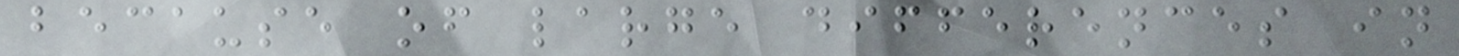because of large differences in
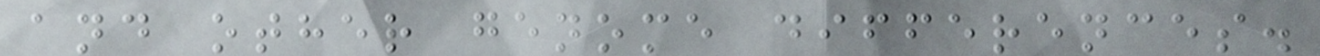and other genome differences.
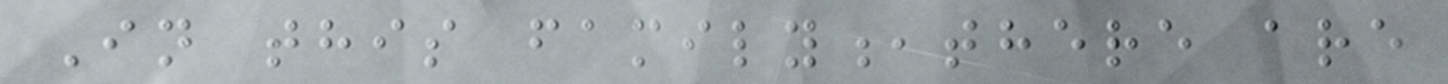In this family,there are
